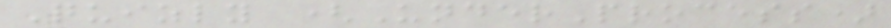Quizly (UnderProcess)
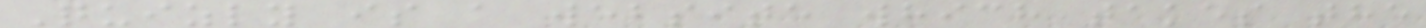Quizly is a website which takes the
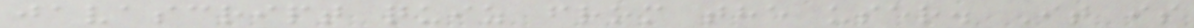javascript quiz from the user. It is
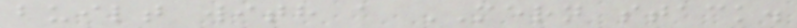built with a MERN stack.
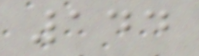144
